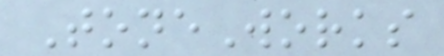ToneWorks
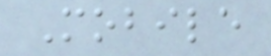Mobile
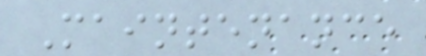Maintenance
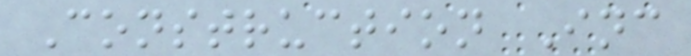Construction Inc
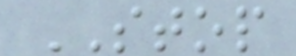STOP
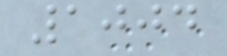1004
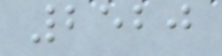2520
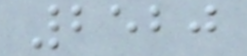2520
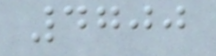4700
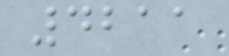4211
